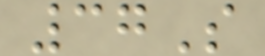37S
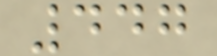447
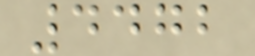4472
